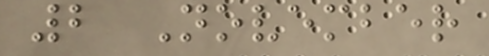2 November
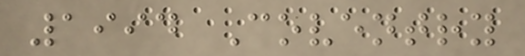1994 Coventry
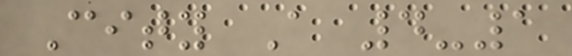City A 4-1
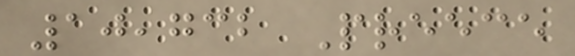10,732 Preece
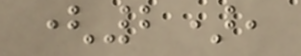(2),
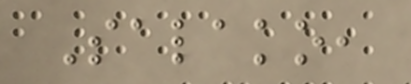Salako,
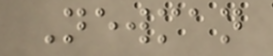Newman
